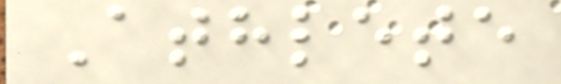Athlete
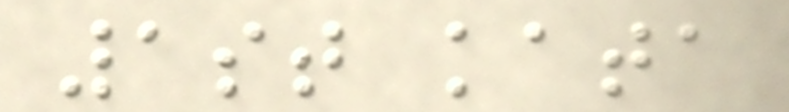1st kata
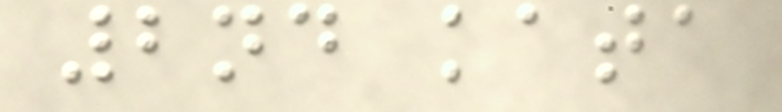2nd kata
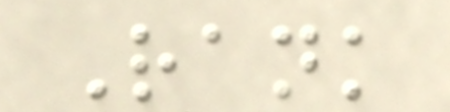Rank
